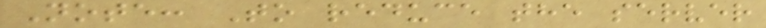Note: To reduce the server
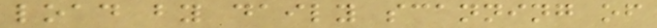load by daily scanning of
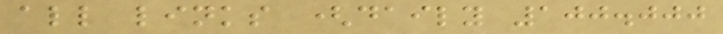all links (daily 100.000
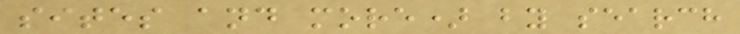sites and more) by search
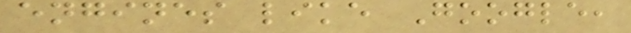engines like Google,
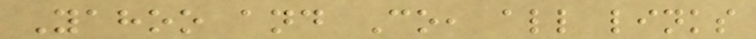Yahoo and Co, all links
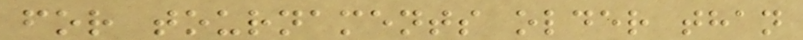for tournaments older than
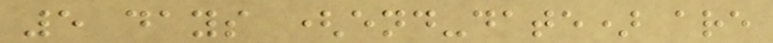5 days (end-date) are
